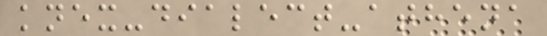knex-dialect-athena
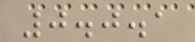0.0.1
